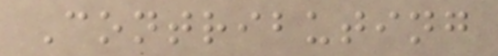Contributing
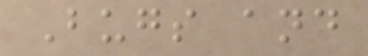Bugs and
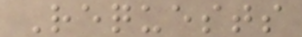Requests
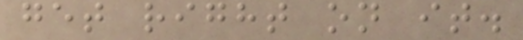get right on it.
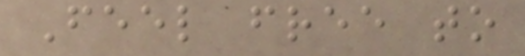Feel free to
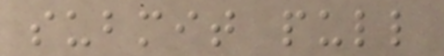submit pull
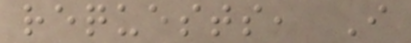requests, I
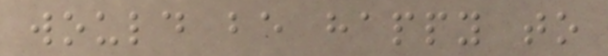would be happy to
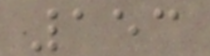153
